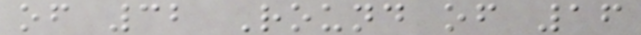of 32 Round of 16
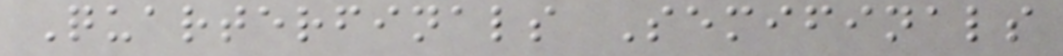Quarterfinals Semifinals
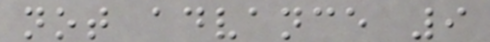not advance 9
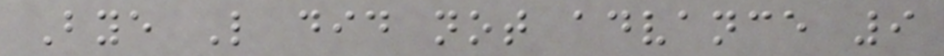Bye L did not advance 9
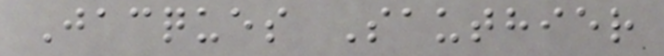Jacques Sauthier
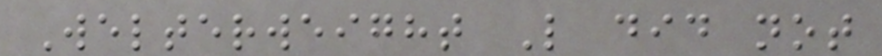Welterweight L did not
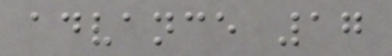advance 17
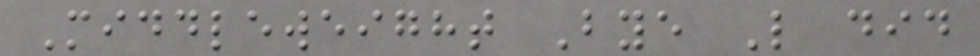Middleweight Bye L did
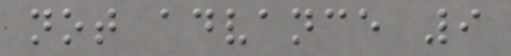not advance 9
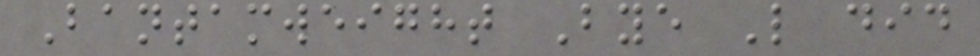Bantamweight Bye L did
